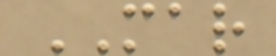MAR
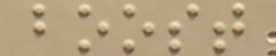boost
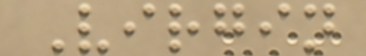Virgin
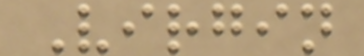Virgin
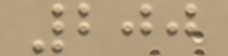200
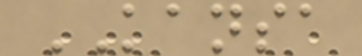KANSA
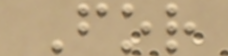For
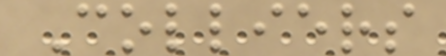Colliers
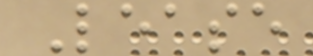Lease
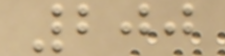200
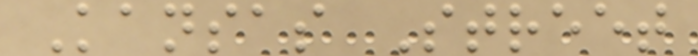Kansas Street
